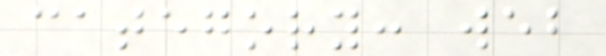category: web
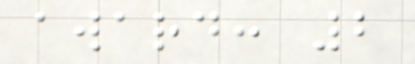award: 2
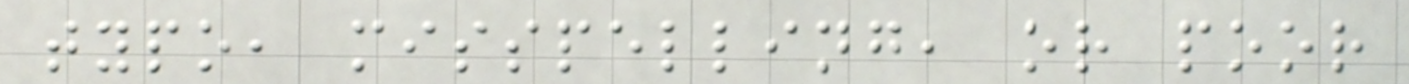typo, misspelling, or poor
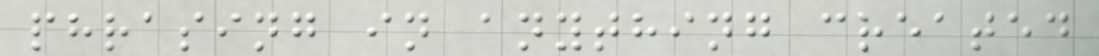phrasing in anything created
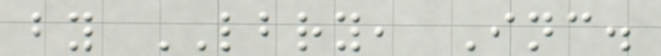by LBRY, Inc.
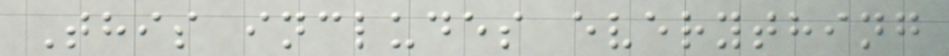This includes everything
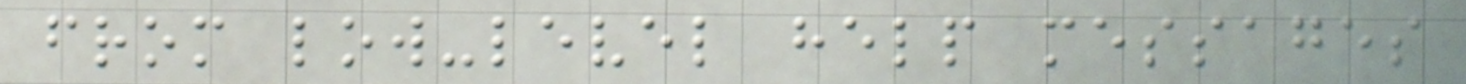from low-level help messages
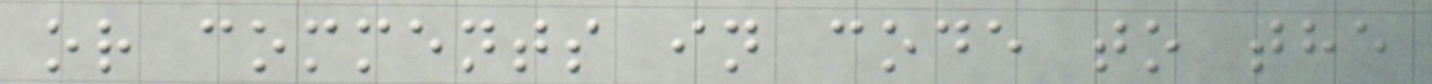or comments in code to the
